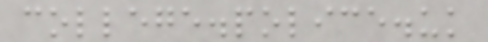college.police.uk
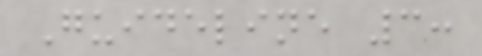Guideline 3:
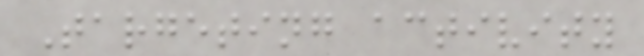Targeting activity
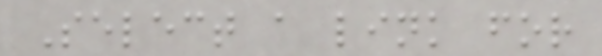Select a link for
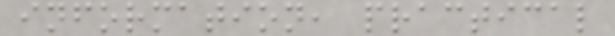information, practical
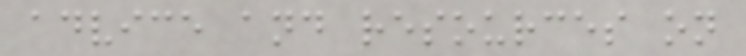advice and resources on
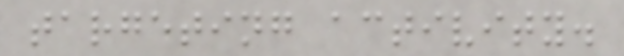targeting activity.
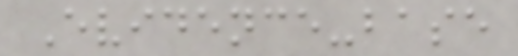Evidence-base
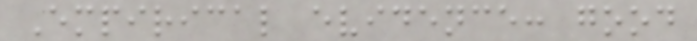Empirical evidence: good
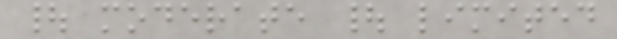| moderate | limited
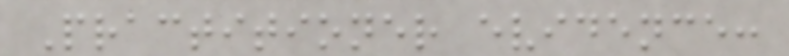Practitioner evidence:
